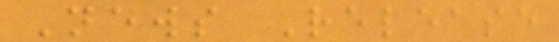News Release
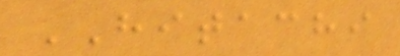HITACHI
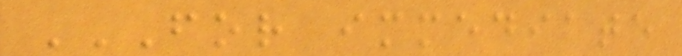FOR IMMEDIATE
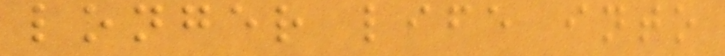longer life into
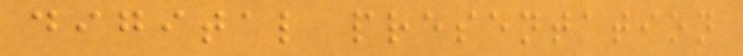digital presentation
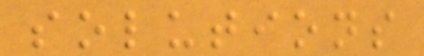solutions
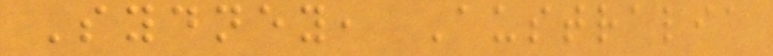Sydney, Australia
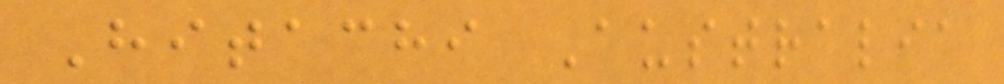Hitachi Australia
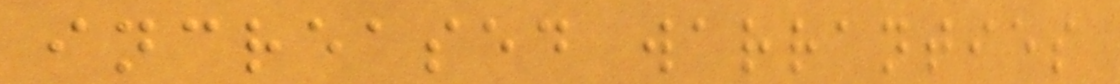increased warranties
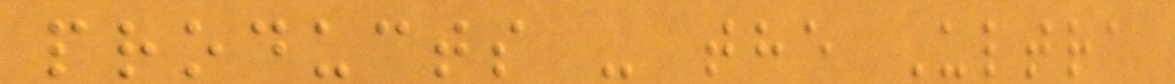products - the Ultra
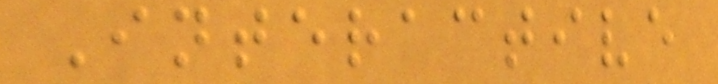Interactive
